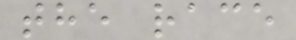the race
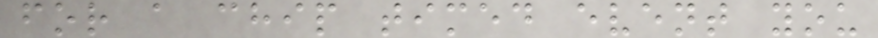for a chip timed event you
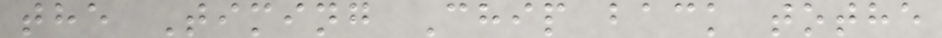the Timing Chip back tothe
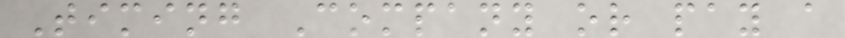Timing Company or pay a
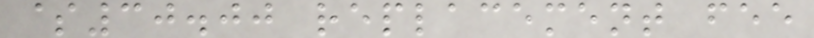$30.00 replacement fee
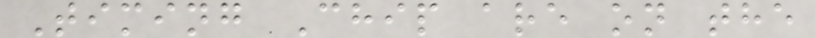Timing Chip are on the
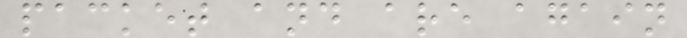packet and are again
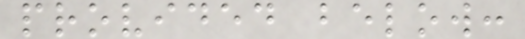provided below:
